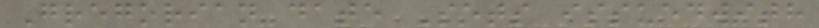Gregorian date Sets issuedwith
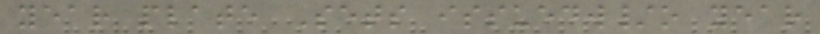year plate Sets issuedw/o year
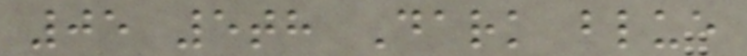05 5th Dark blue
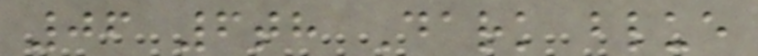06 6th Dark blue
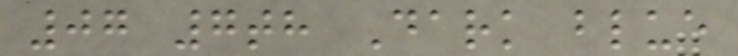07 7th Dark blue
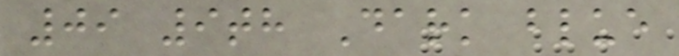09 9th Dark blue
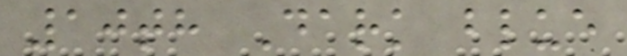10th Dark blue
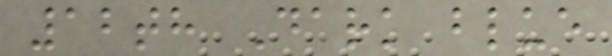12th Dark blue
